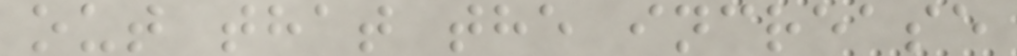out that the increase
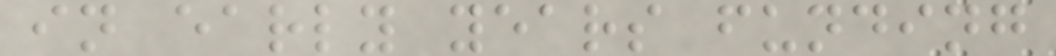in early years funding
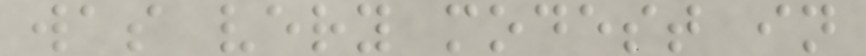was very modest in
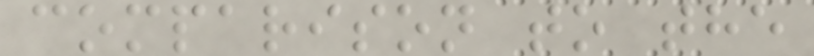comparison to the
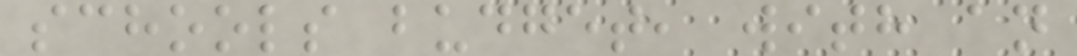schools budget, with an
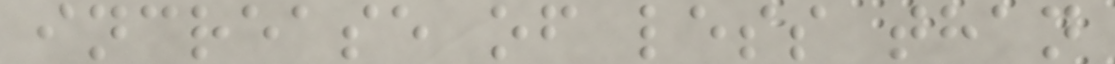increase of less than
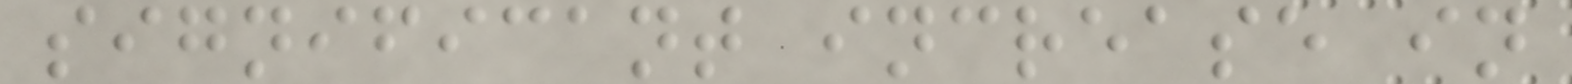significant increase in
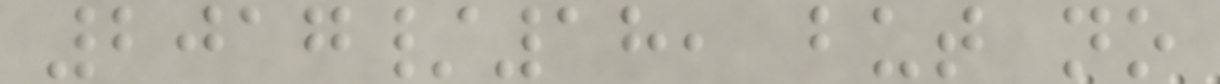2017/18, but no
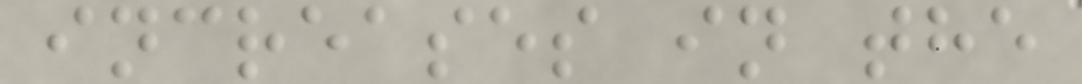increases in the
